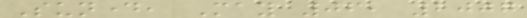Sunday, May 06, 2007
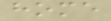home
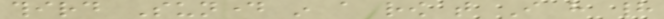third Sunday in a row that I have had
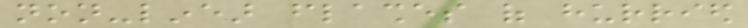non-linear flashes of hurried
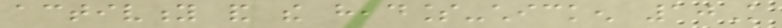activity and the headless-chicken 10K
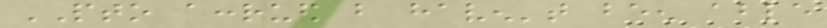PTO accrued but haven't been able
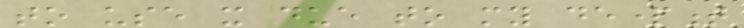to use it due to my department
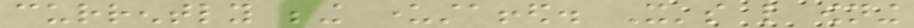currently being understaffed. It's like owning
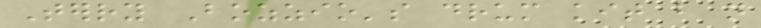Terry Bozzio's drum kit but not
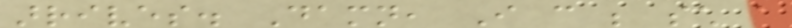arrives. Damn, I can be such a
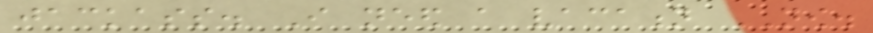jackass. I need a vacation NOW.
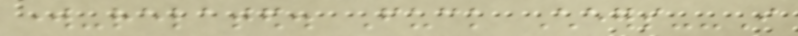work-related. Fuck Cheers--I
